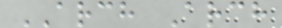ARCH Arch
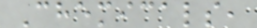Chemicals,
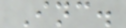Inc.
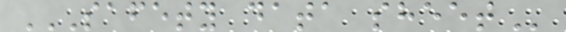SAFETY DATA SHEET
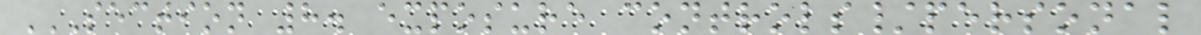SECTION 8. EXPOSURE CONTROLS/PERSONAL
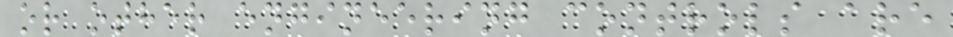or other engineering controls are
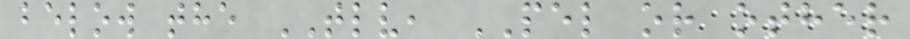below the TLV, PEL or other
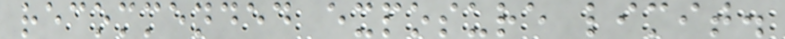recommended exposure limit.
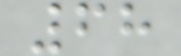68
